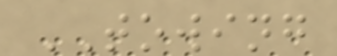TOWING
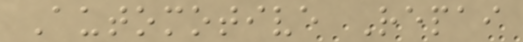Automotive Repai
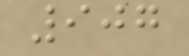907
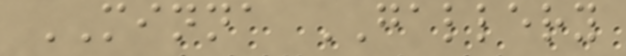MINNA GALLERY
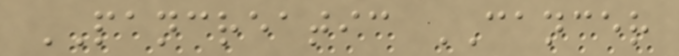PANCREATIC CANCER
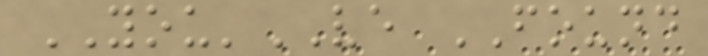YOU'VE FOUND
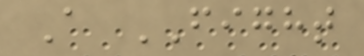A FIGHT
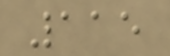115
